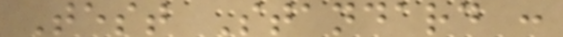Test Standard :
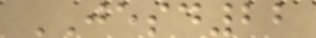JESD22
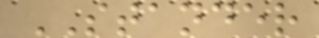STANDER
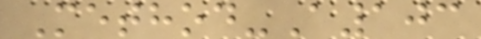Method-A103
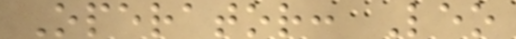Operator: Leo
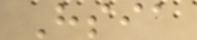Hsia
